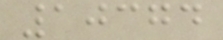10374
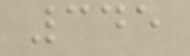345
